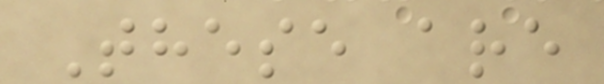These are
